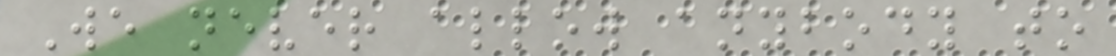We never allow anybody to
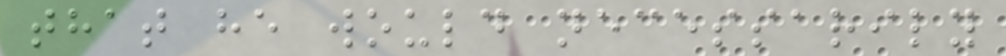that he would necessarily
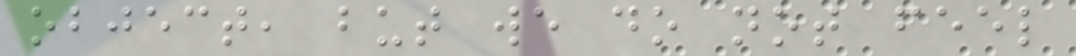object, but we do not feel
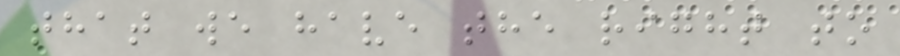that we have the right to
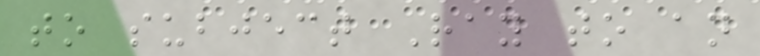to subject Ray to an
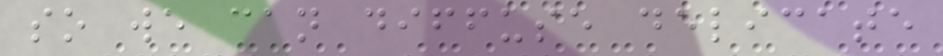so we can diffuse delicate
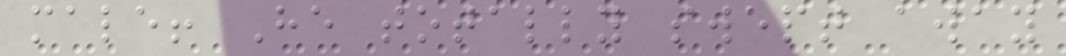male! He totally swept away
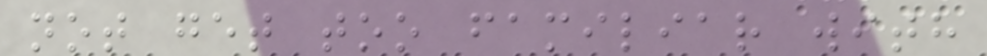not get too familiar with
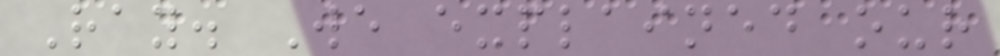Ray. We explained our
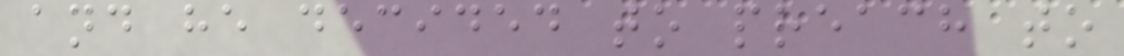and he decided to preach to
